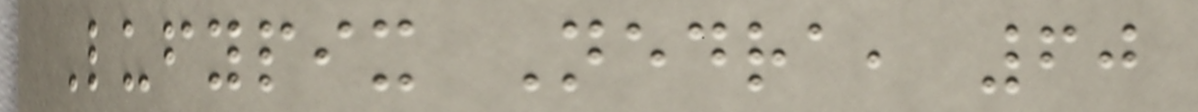Lufypix Nedra, 60
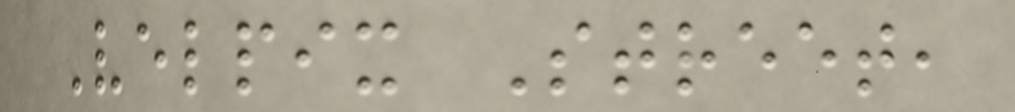Velpix Street,
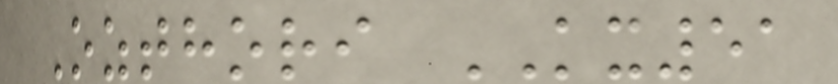Ozthori KX51
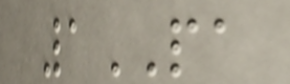1PA
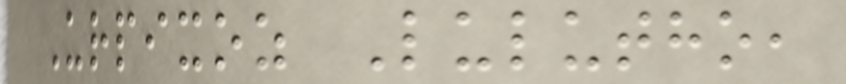Urpixoz Lulutho,
